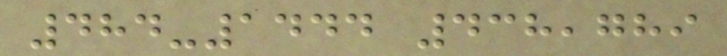484-1444 438,789
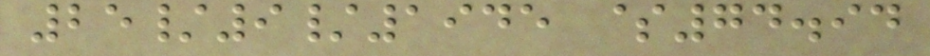25/9/1945 $74.94
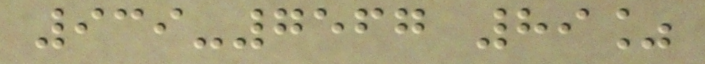939-7567 89%
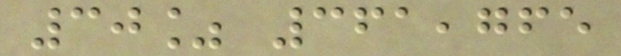30% 361,765
